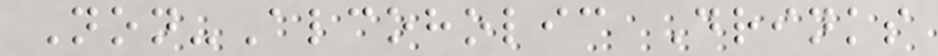Non-Alcoholic Drinks
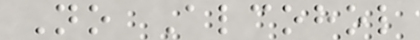No Alcohol
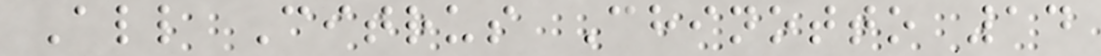All Citrus Chinotto 14
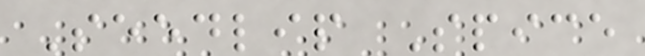Seedlip Spice
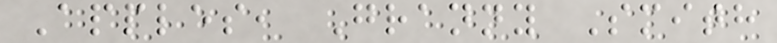Apples, Granny Smith
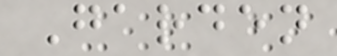Garden
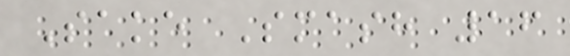Sake Smash 16
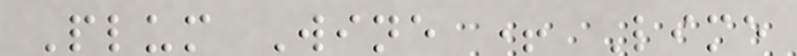Plum Wine + Lime
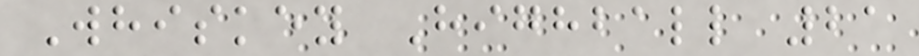Whiskey Highball 21
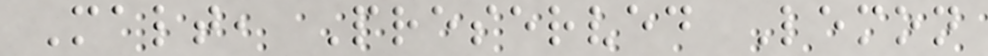Malt, Preserved Lemon
